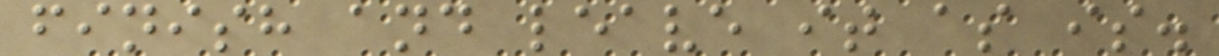finish and leave it as is.
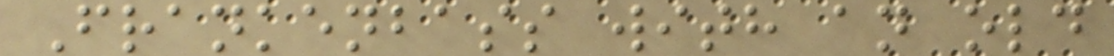Frankenbass with an old
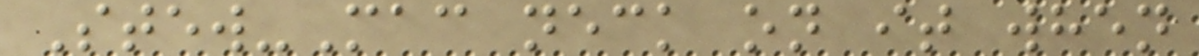Stew-Mac neck on it when
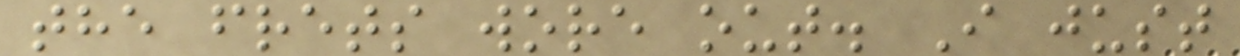the frets wore out. I just
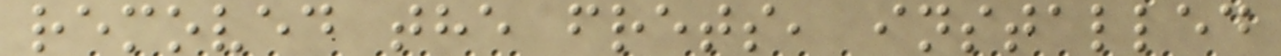removed the frets, installed
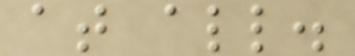at all.
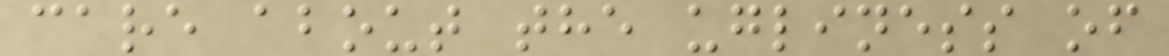care about the ugliness of
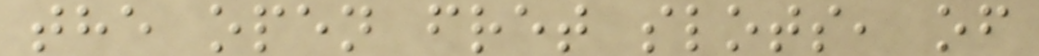the open fret slots, of
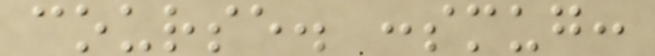course. :smug:
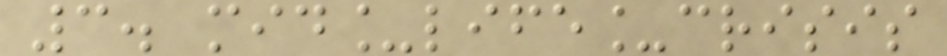3. mid_life_crisis
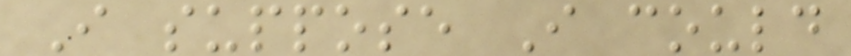I suppose I could
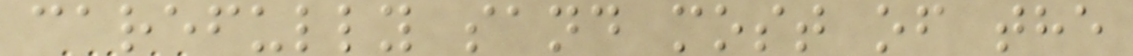carefully sand most of the
